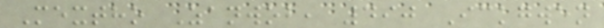Mextho Zanwob, 490 Ickgwen
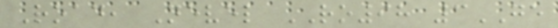Road, Nevel RO98 3GE
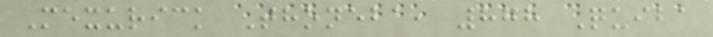Mexurick Thoneba, 878 Quiba
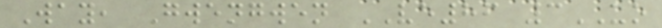Way, Gwengwen VE86 3UO
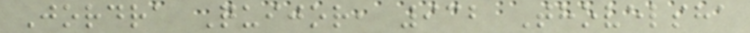Jordra Quijor, 932 Thovelsha
